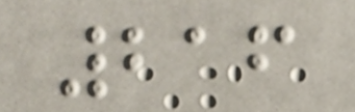216
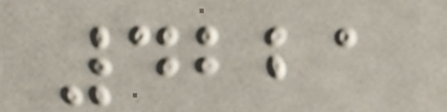4221
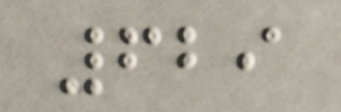629
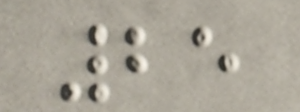25
